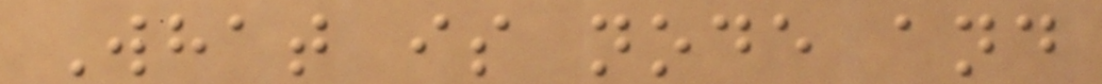What is node and
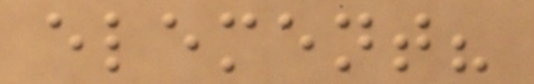element?
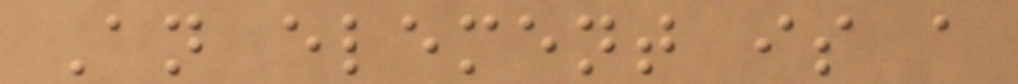An element is a
